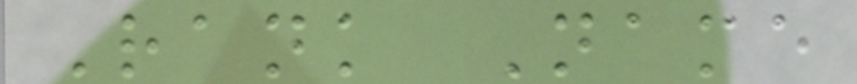Rank Name
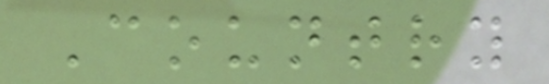Country
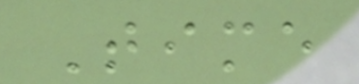Time
